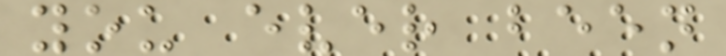you ever been
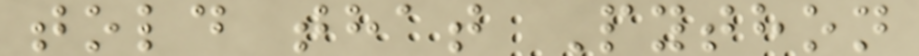told that Python
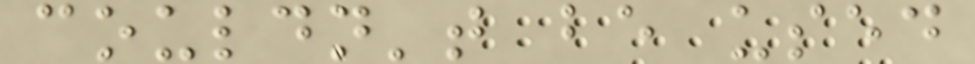couldn't be used
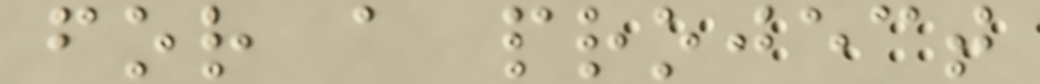for a project
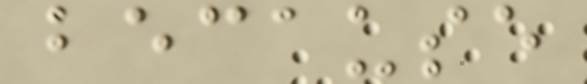because
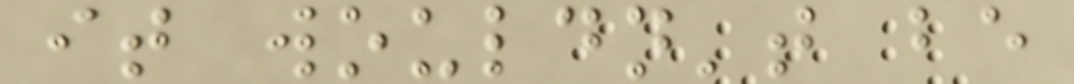it wouldn't be
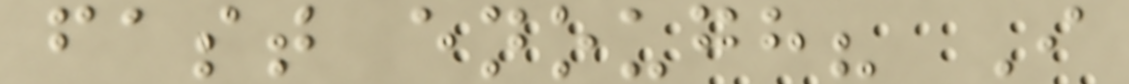fast enough? I
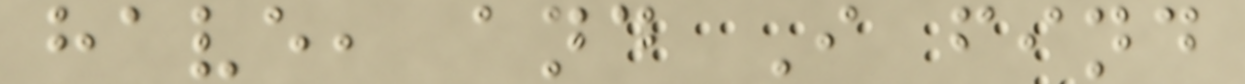have, and I find
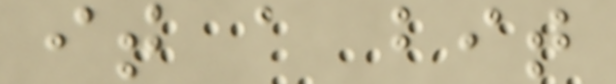it a bit
